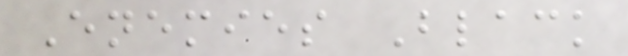Enemies Black
